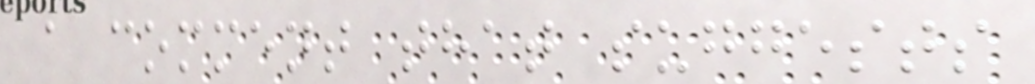a comment that suggests
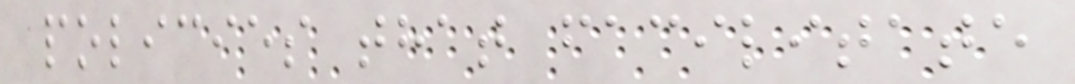policies that facilitate
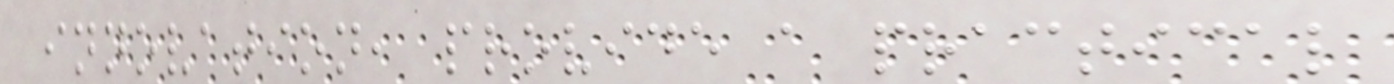innovation, provide a practical
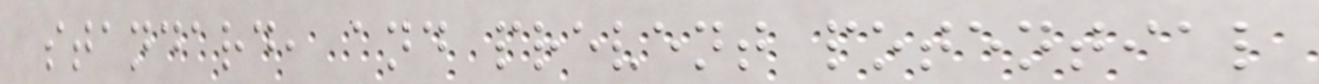standard, and prevent potential
